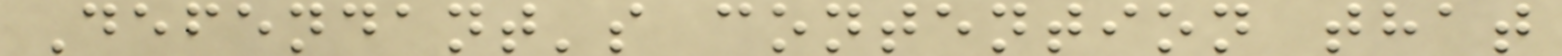Defendant's contention that
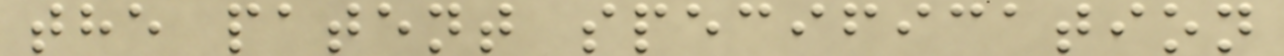the patent specification
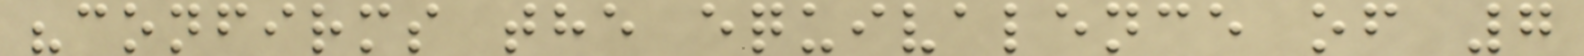"confirms the equivalence of 7
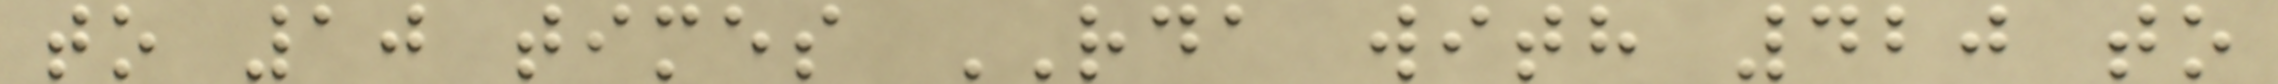to 10 times RDA with 420 to
